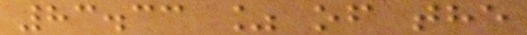83.33 % of the
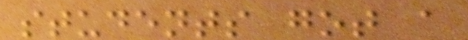students got a
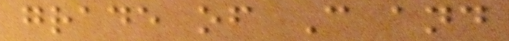grade of C and
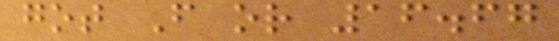got F or 16.67
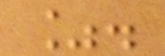%.
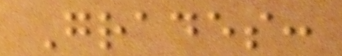Grades:
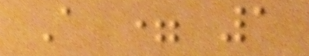A = 1
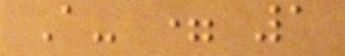A- = 1
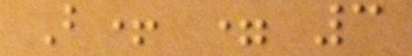B+ = 3
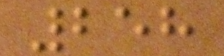258
